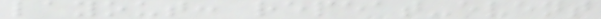layout: repeat-event
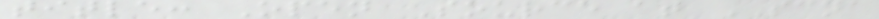title: Open Source at SCNA
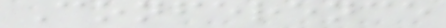Conference
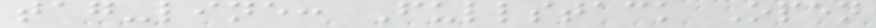tag-line: Fullstack Open
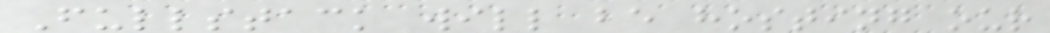Fullstack will be hosting our
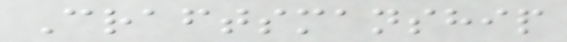Craftsmanship
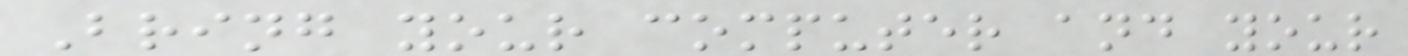Bring your computer and your
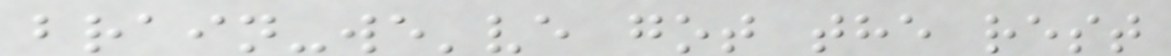brain-we've got the rest
